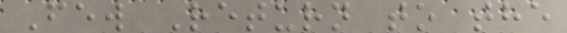Few Return to the
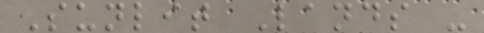Sunlit Lands -
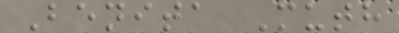Benita Muth
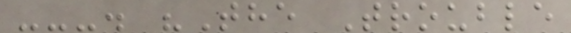---. "The Trouble
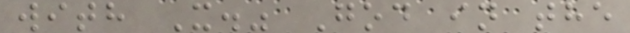with X." God in the
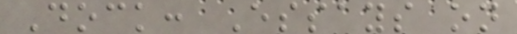Dock: Essays on
